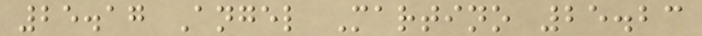25.17 Angel Martino 25.23
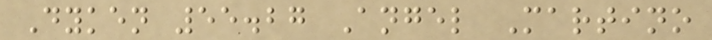Dyken 55.27 Angel Martino
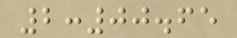2:00.65
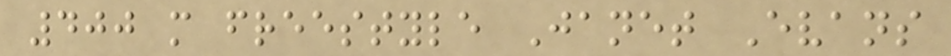400 m freestyle Janet Evans
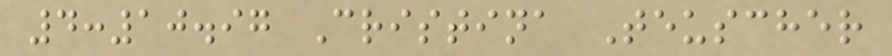4:10.97 Cristina Teuscher
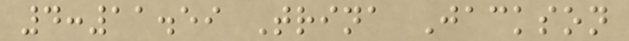4:11.59 Trina Jackson
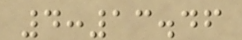4:13.46
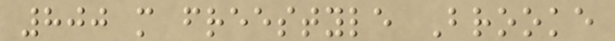800 m freestyle Brooke
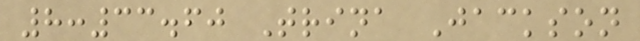8:33.60 Trina Jackson
